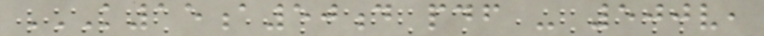K15A50D PDF - 500V,
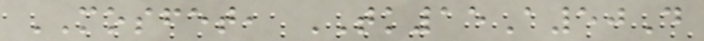MOSFET, TK15A50D
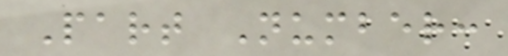Part Number:
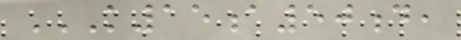K15A50D,
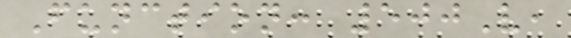Function: 500V,
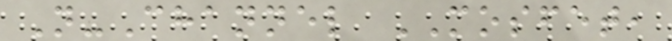N-Channel MOSFET,
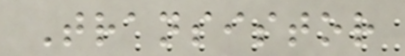Transistor
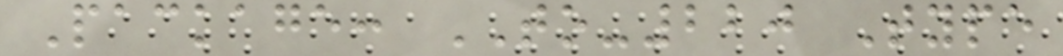Package: TO-220 Type
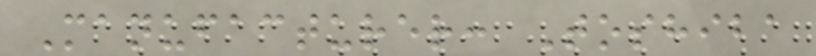Manufacturer: Toshiba
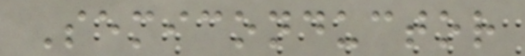Semiconductor
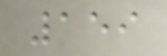159
